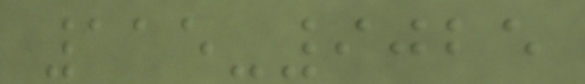115-9025
